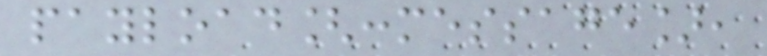payload[:message],
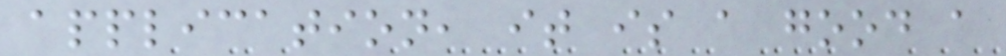application, it is a good a
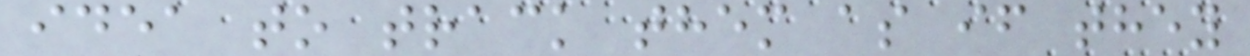idea to track them as if they
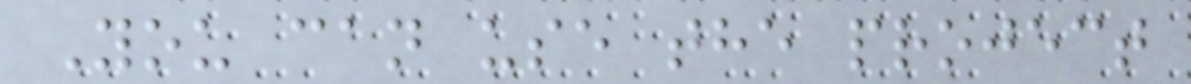You can use the project
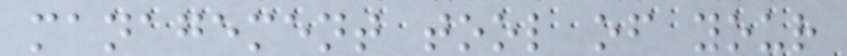management tool of your
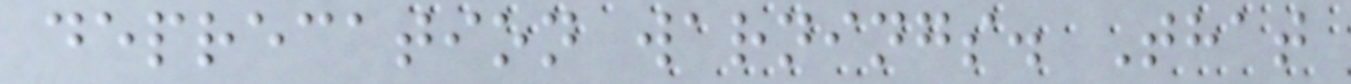deprecation warnings. That
